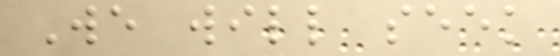We will seek
